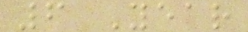6 Year
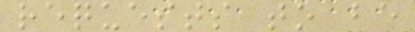requests to be
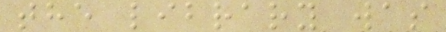the library was
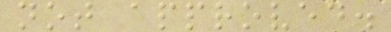not approved.
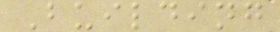Building
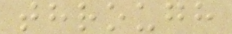through
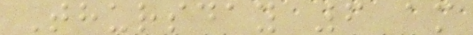Thursday 6 am
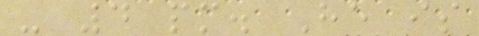- 4 pm. He is
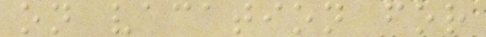on vacation for
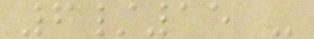6/15 -
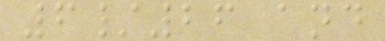6/26 and
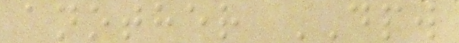another DPW
